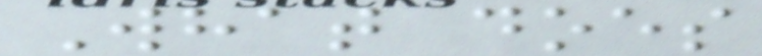What does
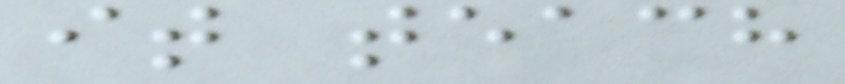it teach
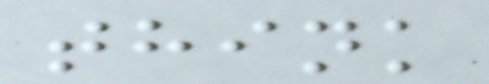think
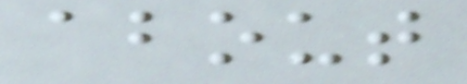about
